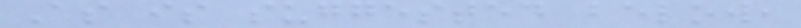As is suggested below,
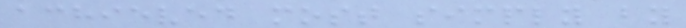achieved most simply by
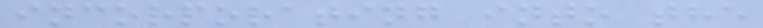incorporating into the
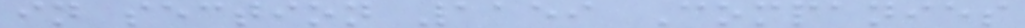in section 1159 Companies
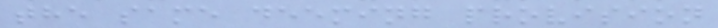the same deeming provision
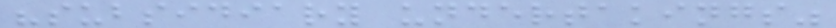"subsidiary undertakings"
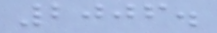2006.
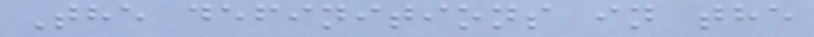The definitions in the
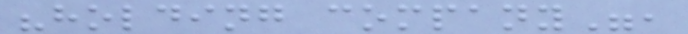"holding company",
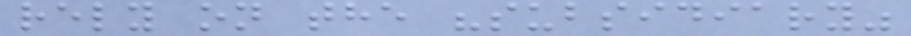rely on the "subsidiary"
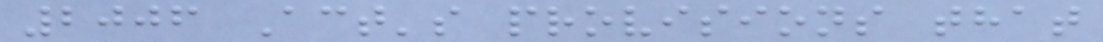2006 Act's provisions that
